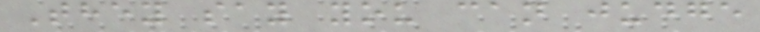They say you can judge
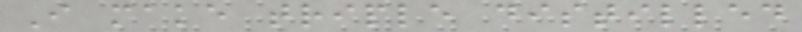I make triple distilled
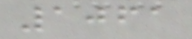1061
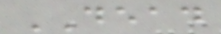DEAD
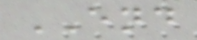END
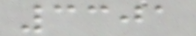3301
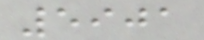5901
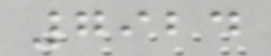7924
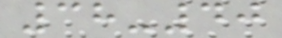38-40
